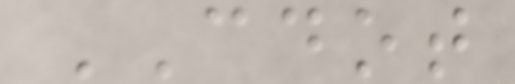CDOT
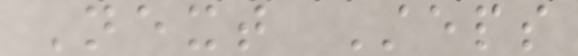Next Steps
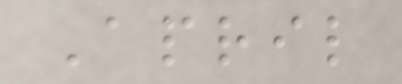April
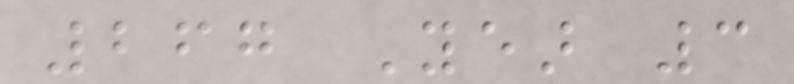267 Year 3
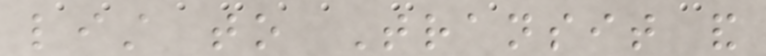list to Transit and
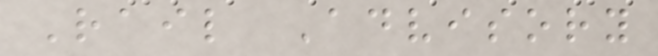Rail Advisory
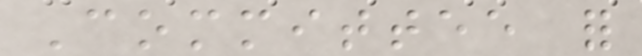Committee for
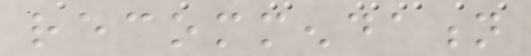recommendation
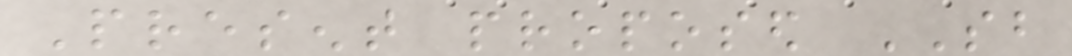Present proposed SB
